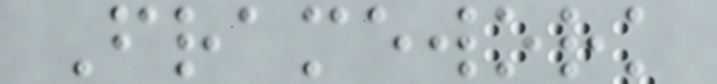Framework
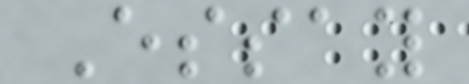Essay
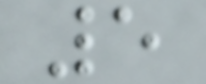5
